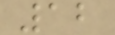12
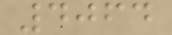4064
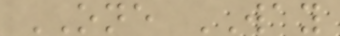ONE WAY
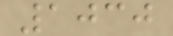1030
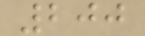200
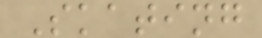Skating
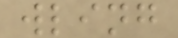wling
